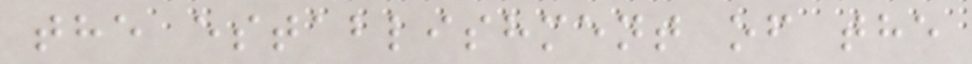the establishment of the
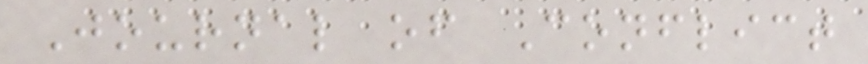Journal of Conflict
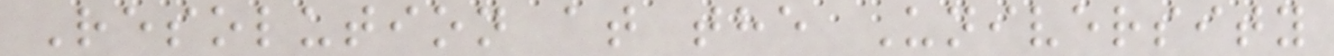Resolution at the University
